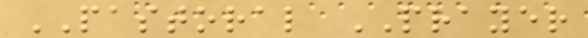PASTORAL PRAYER
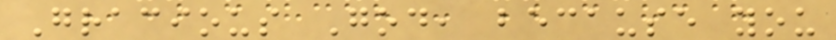Gracious God, because you
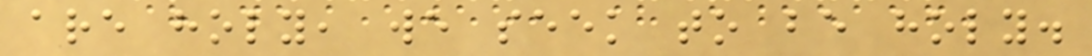are holy, we seek to be holy.
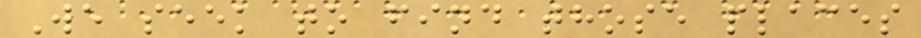We seek to find those places
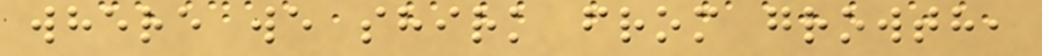where we shirk from growth,
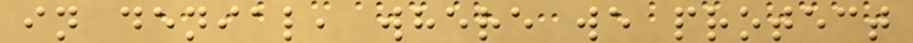in denial, where we protect
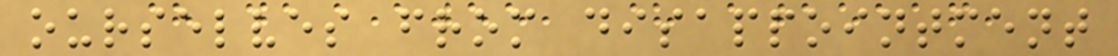ourselves from disappointment
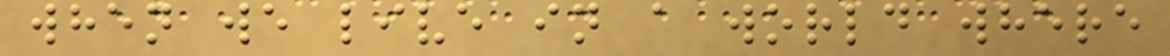when we live in a world where
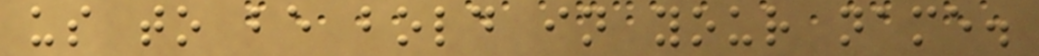us to be bold in your name.
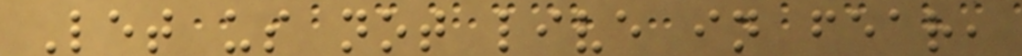Let us not live in fear,
